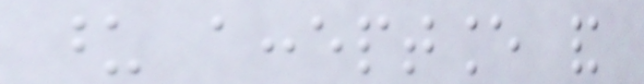upon acceptance and
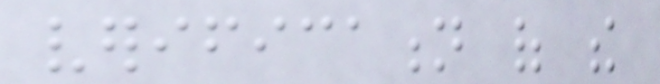verification of the
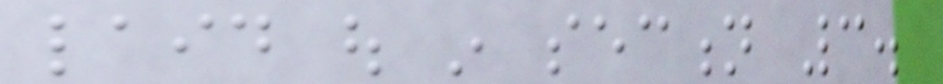laid out in section 3.
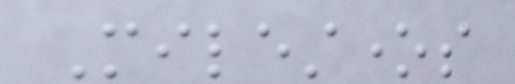Milestones
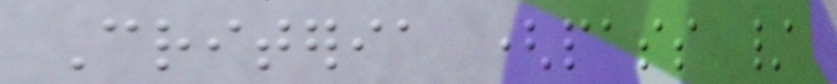Criteria (pass /
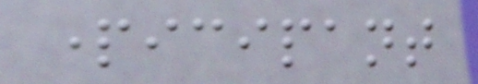participant
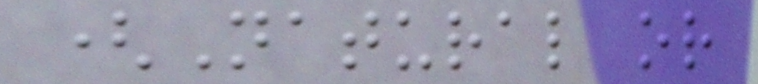(Natural or
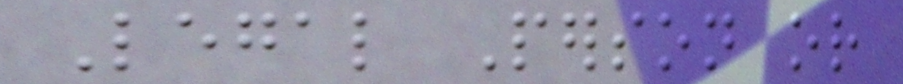Legal Person or
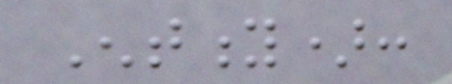Entity):
